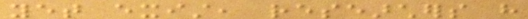yet exist, researchers have
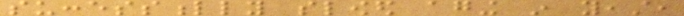successfully slowed aging in yeast,
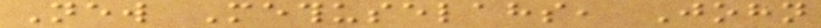New Methuselahs, John
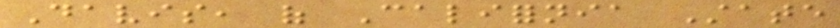Davis, of California State
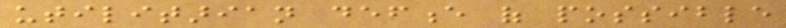utilitarian defence of possible
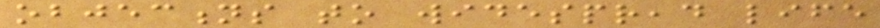objections to widespread life
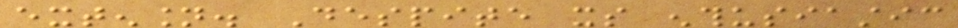extension. Despite its enthusiastic
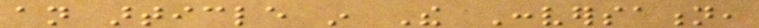an article in The Conversation,
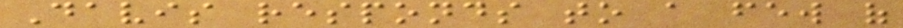Davis responds to a few of
